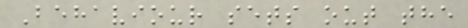Behaviour sets out the
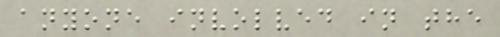anyone involved in the
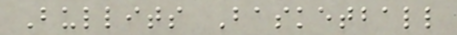Bullits Basketball
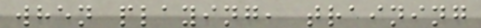when playing, training
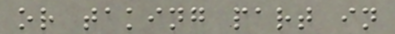or taking part in
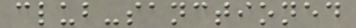club-sanctioned
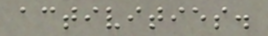activities.
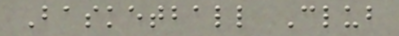Basketball Club
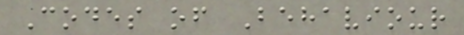Codes of Behaviour
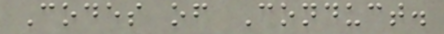Codes of Conduct.
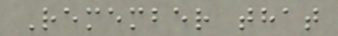Remember that
